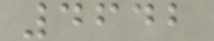4642
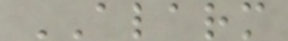ALARM
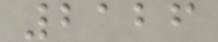2126
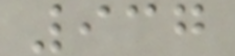937
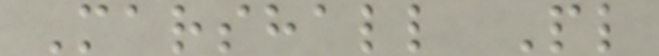Marshall Pl
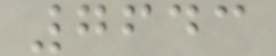7643
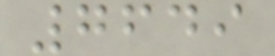7649
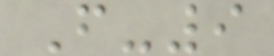F-9
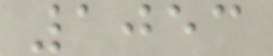1053
